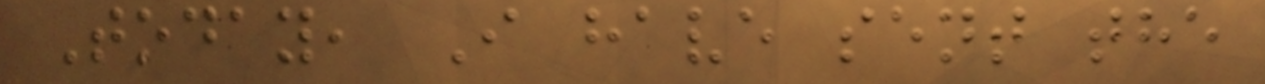Today, I have sent the
